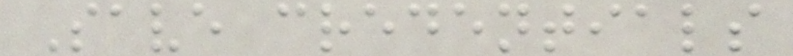Save credentials
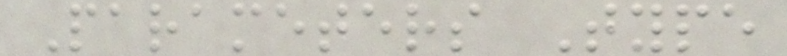Parameters Type
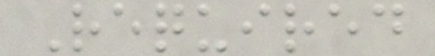Required
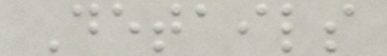Details
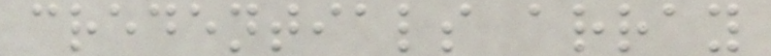credentials array
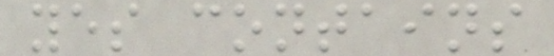yes contains
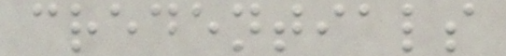credentials
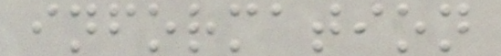information
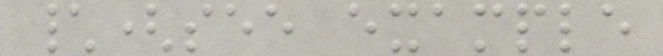\(see example
